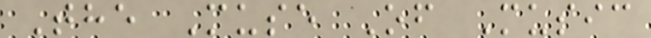The Muse Of Music
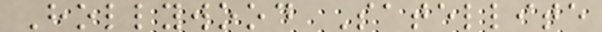Hollywood Satellite
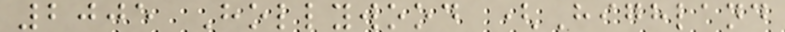2005 Hollywood (Highland
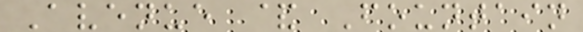Avenue & Fountain
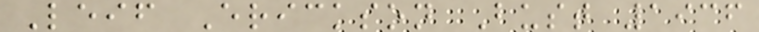Leif Erickson Bust 1936
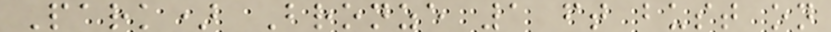Park) Bronze 1 ft bust on
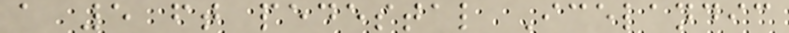a 5 ft pedestal Icelandic
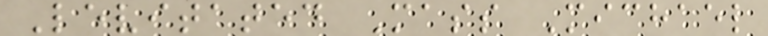Levitated Mass Michael
